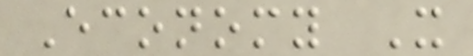Economy X
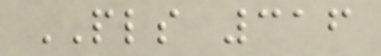PLS 316
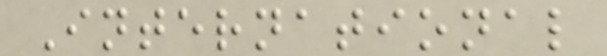International
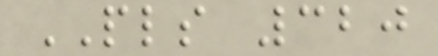PLS 320
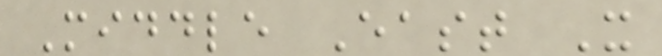Middle East X
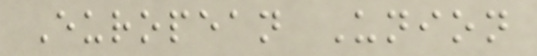European Union
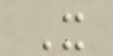X
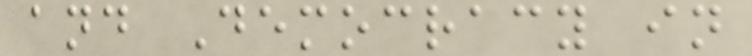and Democracy in
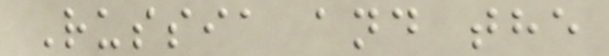Russia and the
